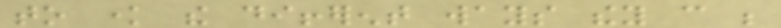to know the different ways they can be
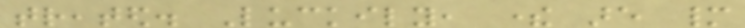treated. Luckily, there are many
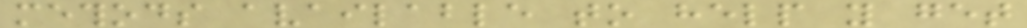methods available to help you get
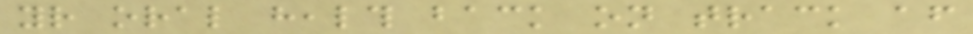your oral health back on track after
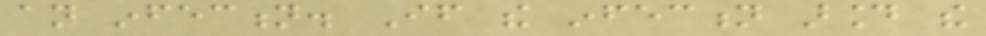an infection. If the infection around the
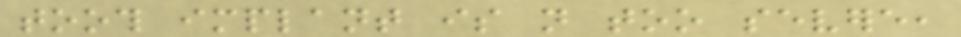tooth implant is not too severe,
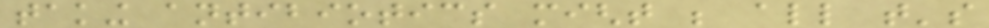taking antibiotics might be all that's
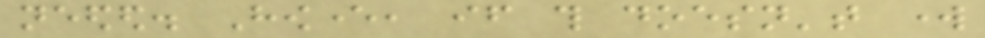needed. However, if this doesn't work
